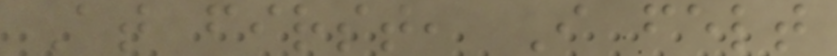At first, I felt
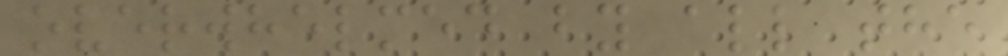overwhelmed by all the
